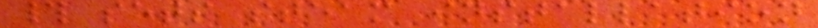# sets steam installation
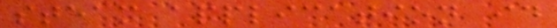steam application id
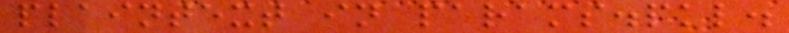plaintext in params.pkl.
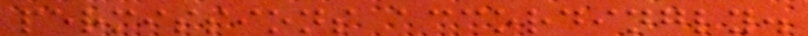permissions accordingly.
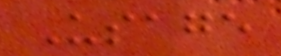Usage
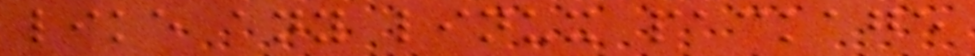like any linux package
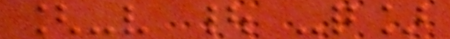[-v | -q]
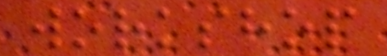workshop
